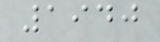1940
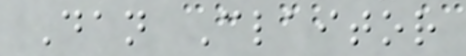Dan Claitor
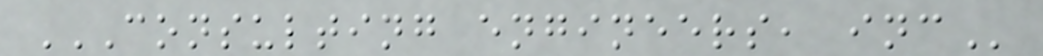CONSULTING ENGINEERS, INC
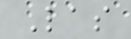Las
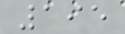195
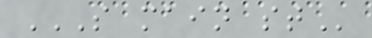S MAIN ST
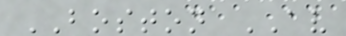BOSTON AV
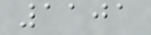1101
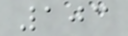103
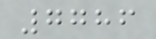7786
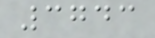3743
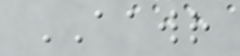AAWR
